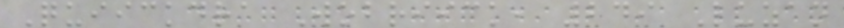Quiickdra Wobriick, 249 Luzan
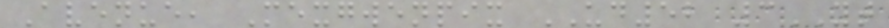Avenue, Mexgwenpix UD52 3YT
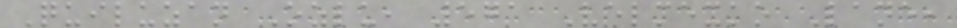Quiluzan Ozlu, 571 Velmexko Lane,
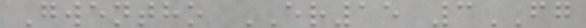Gwentho ER15 3FG
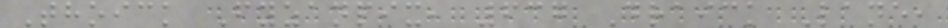Thoick Fyzanpix, 637 Draick Lane,
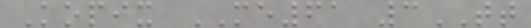Kopix ME61 3TT
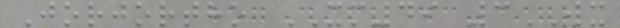Jorjortho XM49 3WX
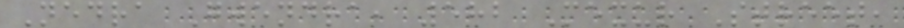Nedra Gwendra, 582 Mexur Street,
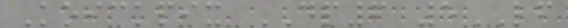Koickpix DP6 5LF
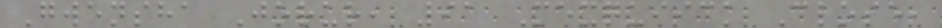Gwensha Jorur, 91 Mexquiick Close,
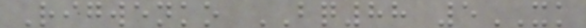Rigwenko BQ88 5XK
